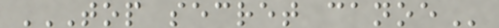TOP SECRET CANOE
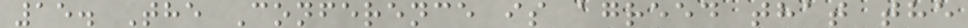15. The Conference is agreed that the
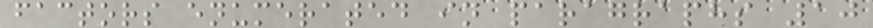factors enumerated in paragraphs 10
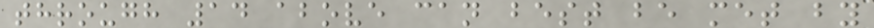through 14 above can best be met by
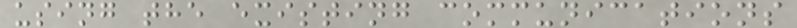using the existing communications
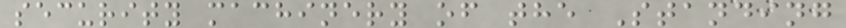security machinery of the Standing
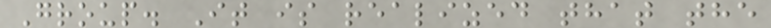Group. It is realized that the
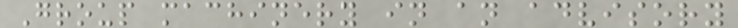Group machinery in an advisory
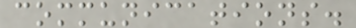communications.
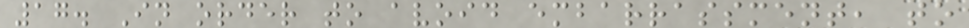17. In order to avoid embarrassment, to
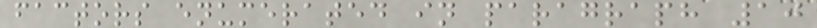factors enumerated in paragraph 10
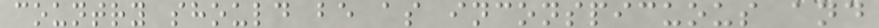country should be as inconspicuous and
